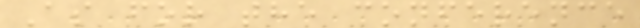As for the conference
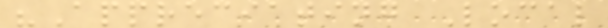"Appreciating Local
